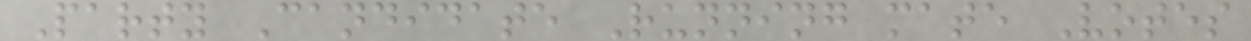Party Candidate Running mate Votes
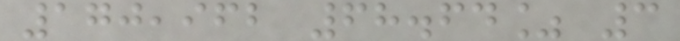170,962 68.64% 3
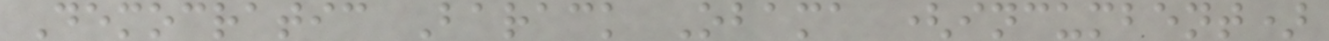Democratic Barack Obama (incumbent)
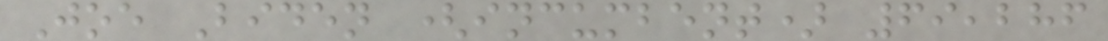Joe Biden (incumbent) 69,286
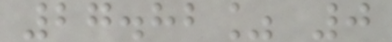27.82% 0
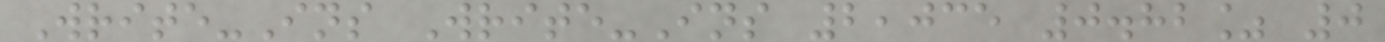Write-Ins Write-Ins 2,035 0.82% 0
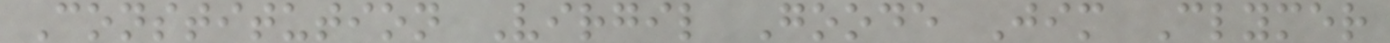Constitution Virgil Goode Jim Clymer
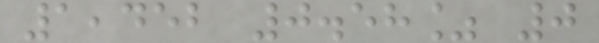1,452 0.58% 0
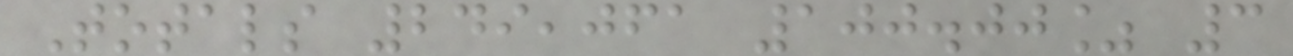Totals 249,061 100.00% 3
